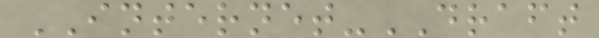INTERNET-DRAFT
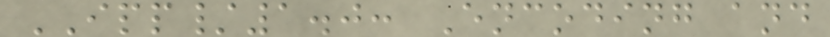IPP/1.0: Encoding and
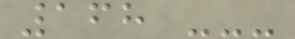168 ---
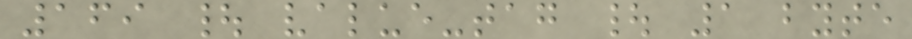169 | value-tag | 1 byte
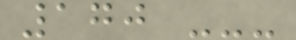170 ---
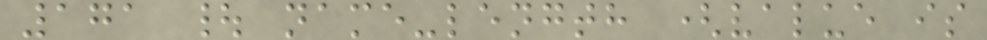171 | name-length (value is
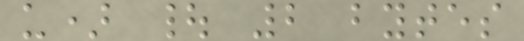u) | 2 bytes
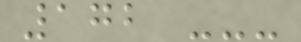172 ---
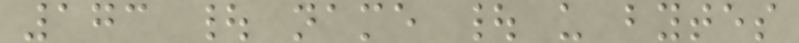173 | name | u bytes
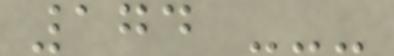174 ---
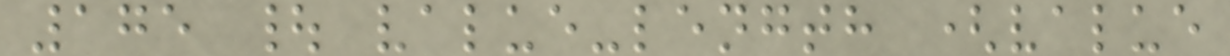175 | value-length (value
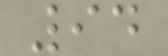94
